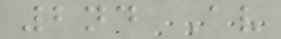2nd Av
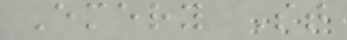Emery St
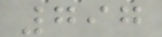797
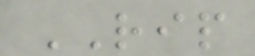RIP
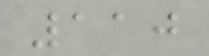110
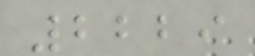2229
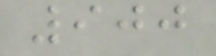900
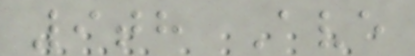9th Ave
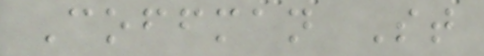Coffman St
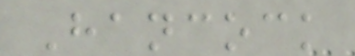Hancock
